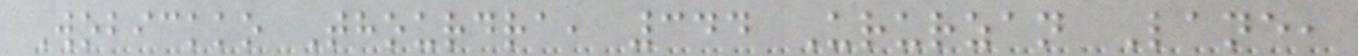Wobickko Thourdra, 344 Ururzan Lane,
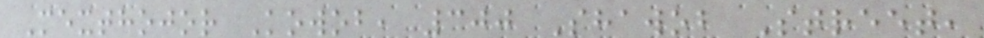Mexthojor Kowob, 300 Shawob Street,
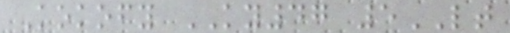Kokofy KY47 5LT
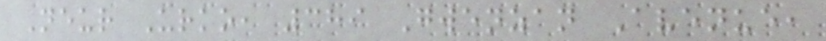Neur Urko, 389 Gwenzan Avenue,
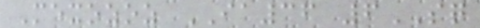Mexozoz IA36 6SQ
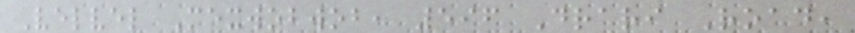Velvel Mexwobwob, 596 Drari Road,
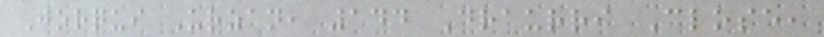Jorqui Urzan, 144 Draurri Close,
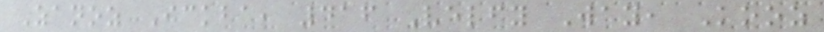Zanoz Ickba, 416 Velfy Way, Kooz
